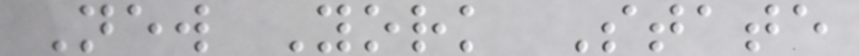New York State
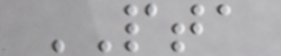PTA
